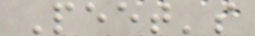Peet's
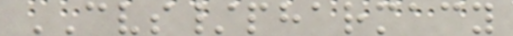CVS/pharmacy
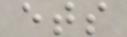ets
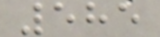585
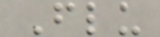Flu
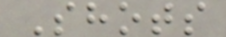Shots
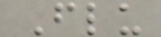Flu
